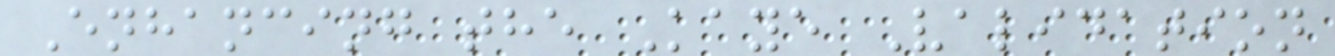Enhancing the Kaye Validation
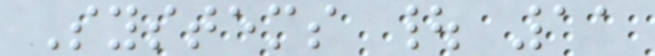Systems | 11
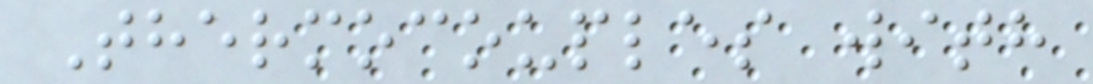Thermocouples with
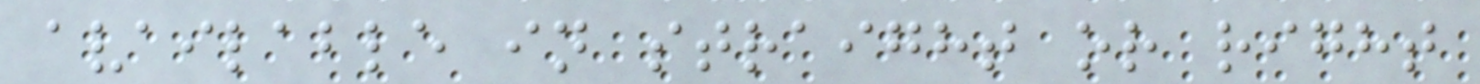available in straight or right
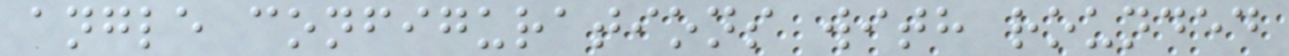angle configurations with rounded
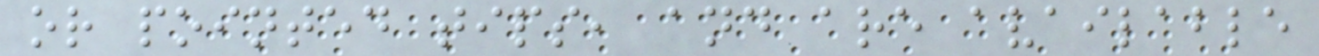or pointed tips, and are available
